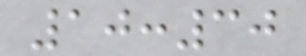10:30
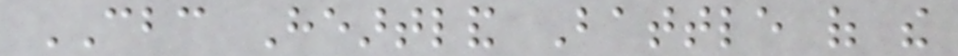CBC Heartland Battle of the
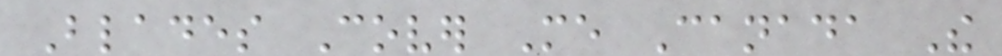Blades Cover Me Canada The
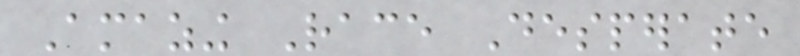Amazing Race Desperate
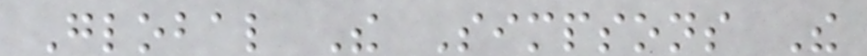Global The Simpsons The
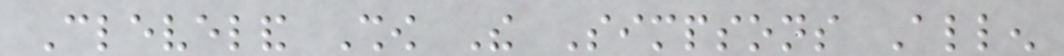Cleveland Show The Simpsons Allen
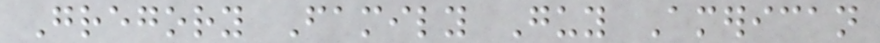Gregory Family Guy American
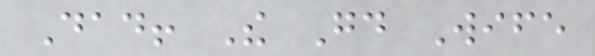Dad! The Good Wife
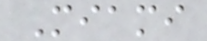Miami
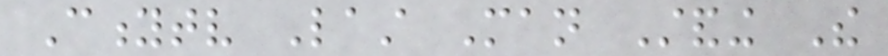Citytv Last Man Standing The
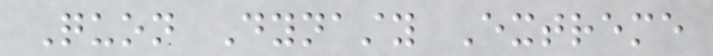Quon Dynasty Extreme
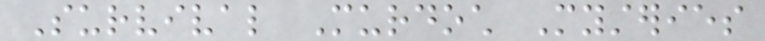Survival Murdoch Mysteries
